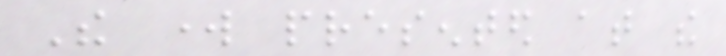The work presented at the
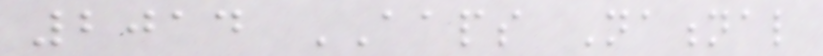2014 AAPS National
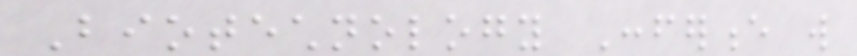Biotechnology Conference will
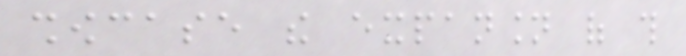showcase the expansion of this
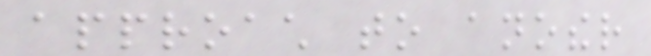approach to another
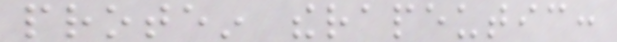protein therapeutic:
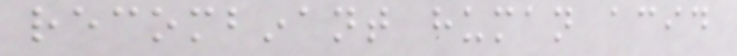recombinant human acid
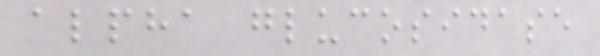alpha glucosidase
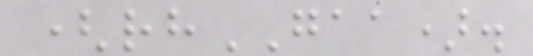(rhGAA).
